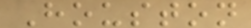Houston
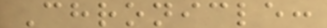Chronicle:
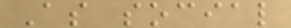As social
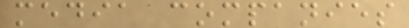media companies
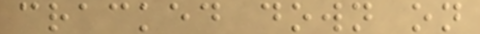cracked down on
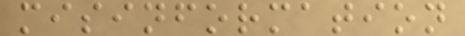misinformation
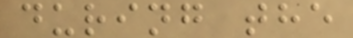during the
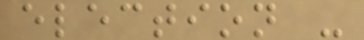election -
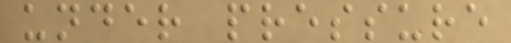under pressure
